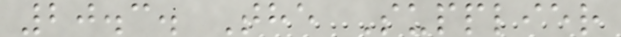20.3. The Supplier
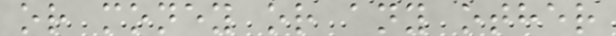or money or any other
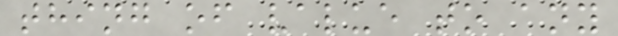thing of value to any
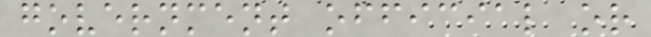government official or
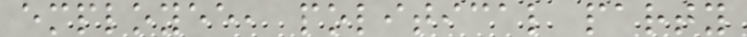employee, political party
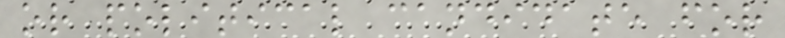or political candidate for
